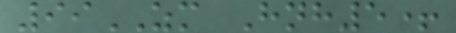99ZM Hnh5+
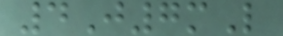4J7mL
